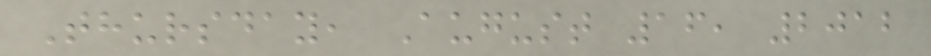Thursday, August 16, 2012
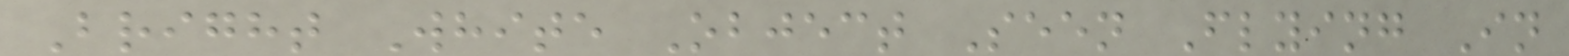Bright White Object Seen Flying In
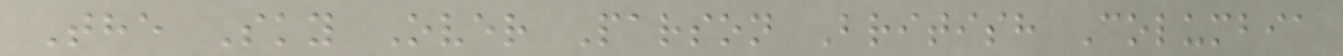The Sky Over Parson British Columbia
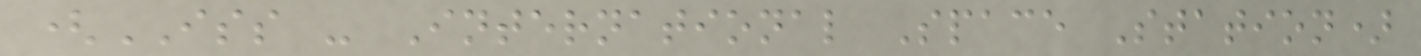(ISS - International Space Station)
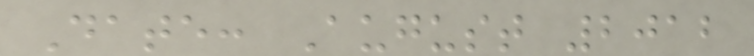Date: August 2012
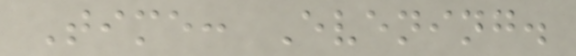Time: Evening.
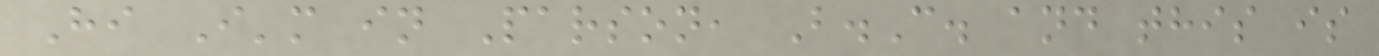Hi I'm in Parson, B.C. and this is
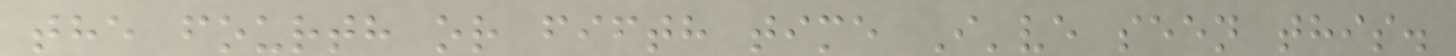the fourth or fifth time I've seen this.
